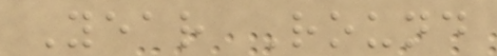Year Round
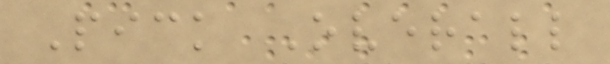Pick Overall
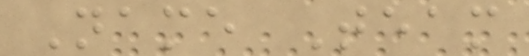Name Team
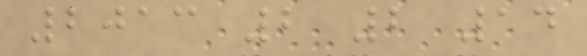2013 2 2 14
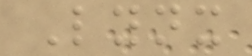Lynx
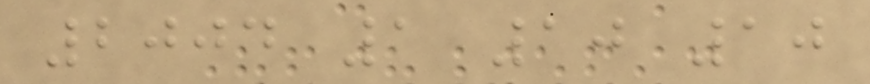2004 1 10 10
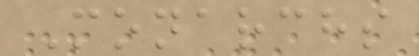Monarchs
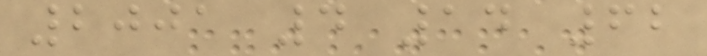2001 4 14 62
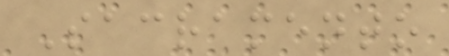Sacramento
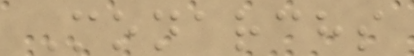Monarchs
